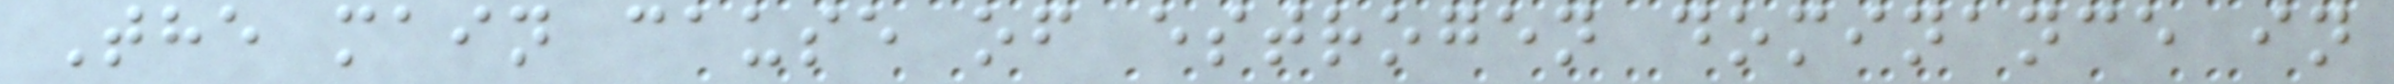The main cause of estrogen dominance in
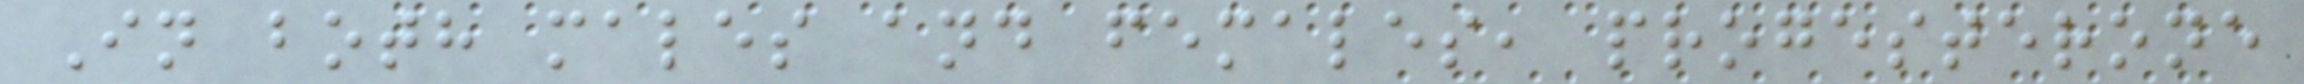In both males and females, progesterone
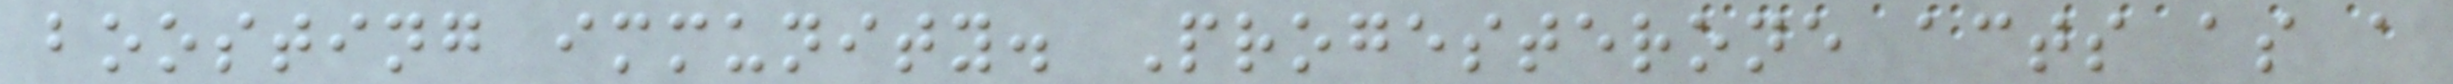boosting immunity. Progesterone acts as a
